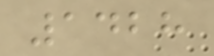1428
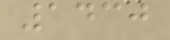1430
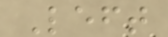Left
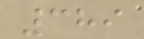389
